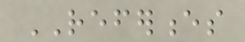REFERENCES
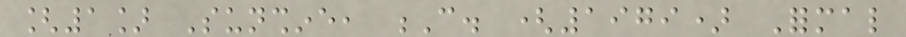[1] Sunshine, C. (1979) Formal
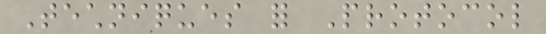Techniques for Protocol
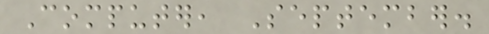Computer, September.
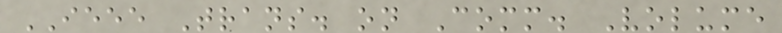IEEE Trans. on Comm. Volume
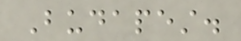Budapest.
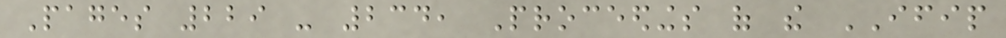Pages 229 - 234, Proceedings of the IFIP
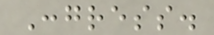Congress.
